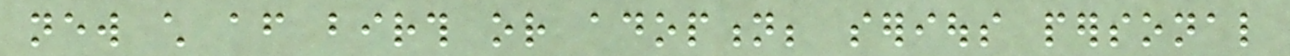new child after birth or adoption; serious personal
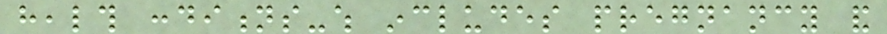health conditions-which includes pregnancy and
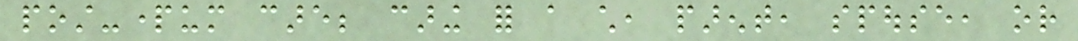post-partum care; caring for a child, parent, spouse, or
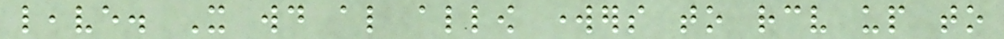leave. It would also allow workers to receive up to
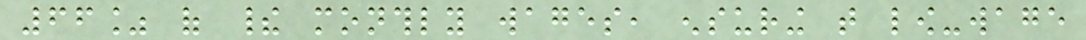66% of their monthly wages, ensuring that low-wage
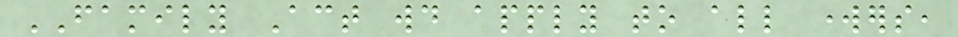FAMILY Act would apply to all workers,
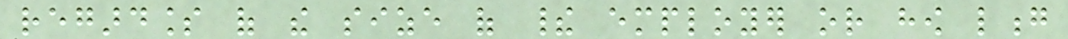regardless of the size of their employer or how long
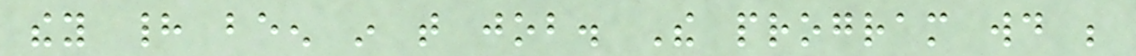they had been in that job. The program would be
